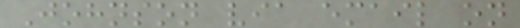Johnson via email on
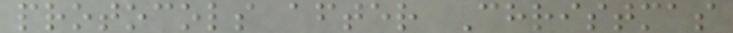protocols after Christmas
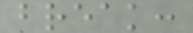break:
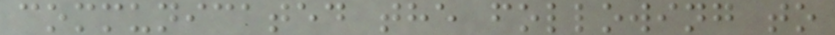communicated the following to
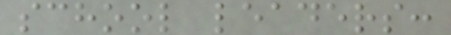school leaders:
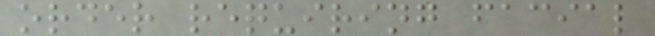order requiring facial
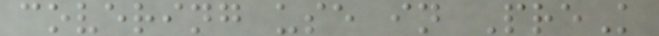covering use in PreK
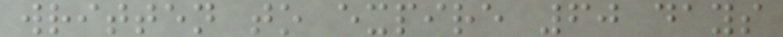written to expire 60 days
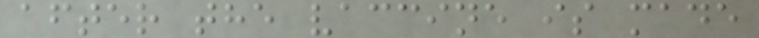after the vaccine is made
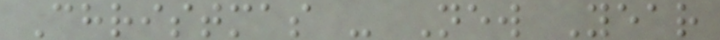Christmas - New Year
